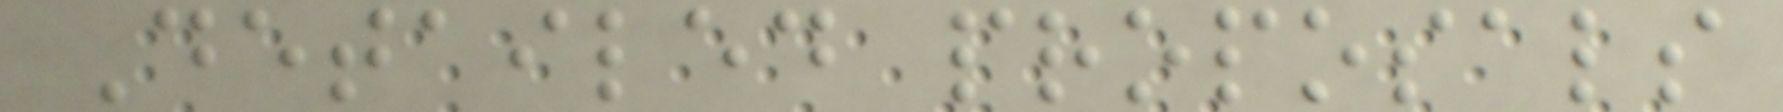Detailed proposals
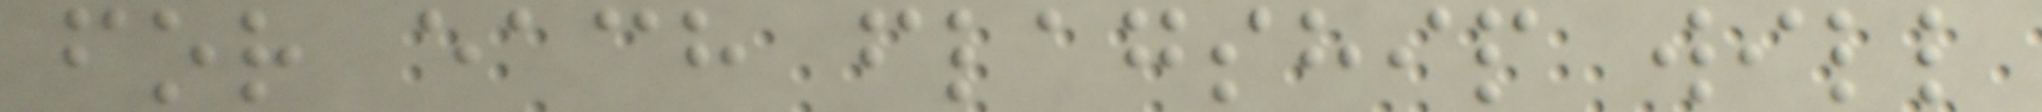for each flagship will
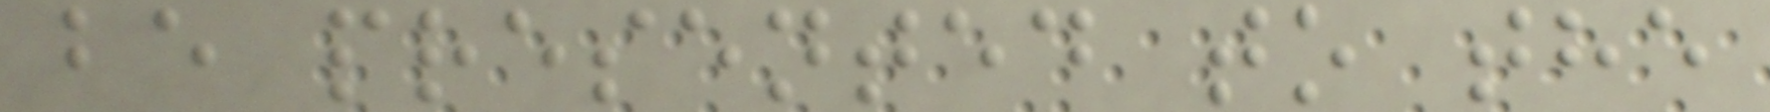be presented to the
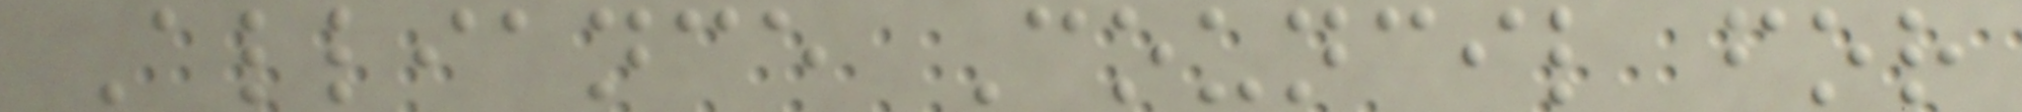Alliance Council for
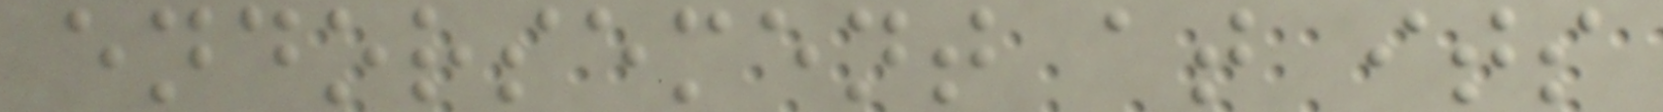endorsement at its
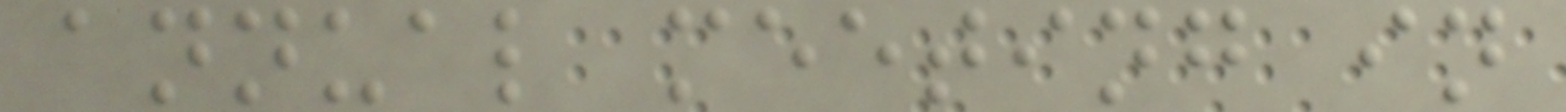annual meeting in
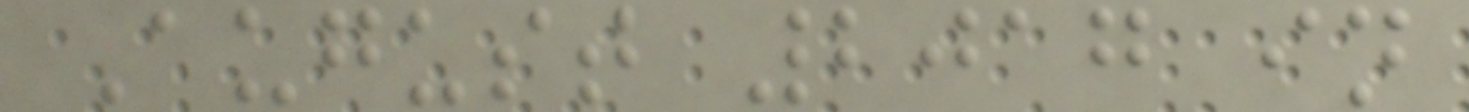August 2017 in
